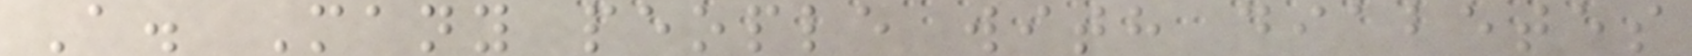A. Many people with diabetes
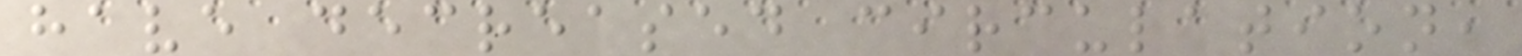have decreased circulation,
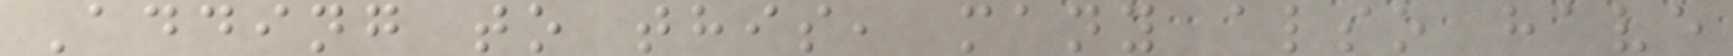Adding to this, many also have
